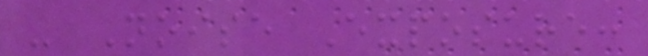- Noise Exposure:
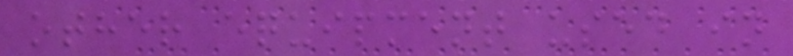other equipment used in
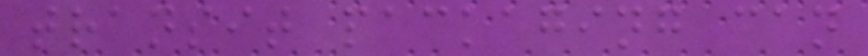transit packaging can
